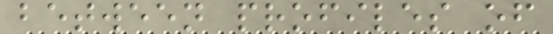between profiles of
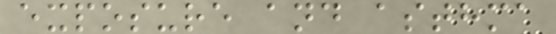exposure and asthma
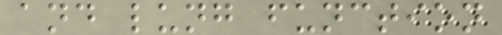and lung function
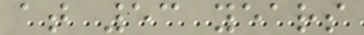at 53 years
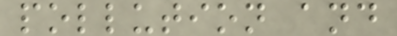pollution and
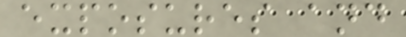exposures and
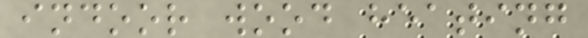indoor wood heating
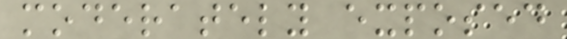moderately exposed
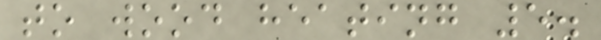to wood heating 5.
